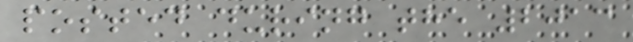posted during the 2013
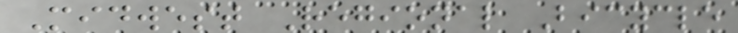Midwest Regional Bicycle
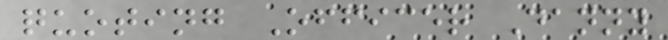quoting Officer Danny
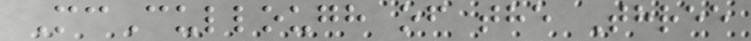McCullough of the Three
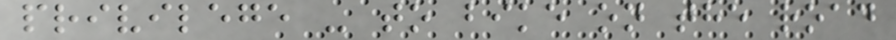privilege - to bike on the road
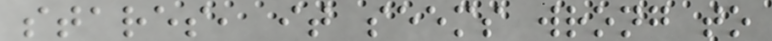stares, it seems wrong to
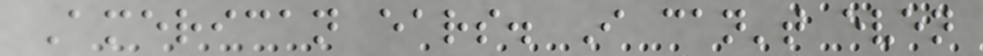American ears. I can't even
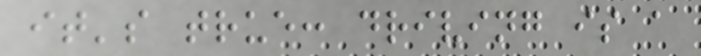it's true: driving is a
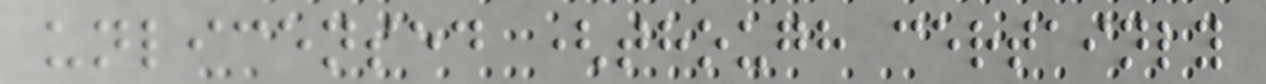unlicensed (though certainly
